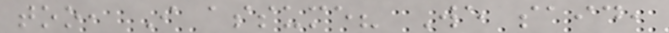too, I assume? We said,
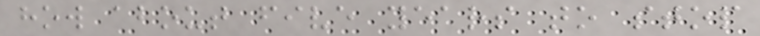how about five years to stop
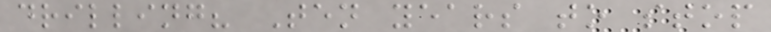drilling? Ten years to stop
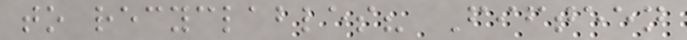to recyclables? Fifteen
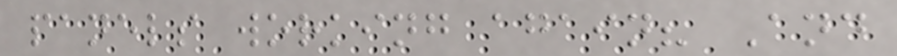panels working again? And
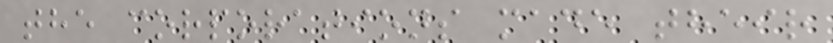the corporations made their
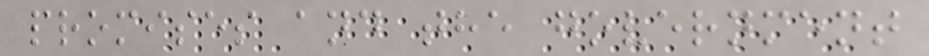promises and the government
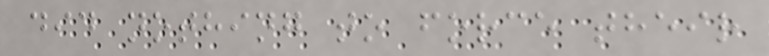did nothing to force their
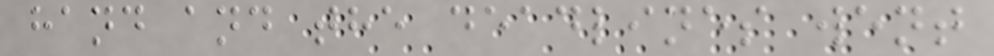hand and the deadlines went
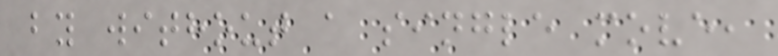by without a single move,
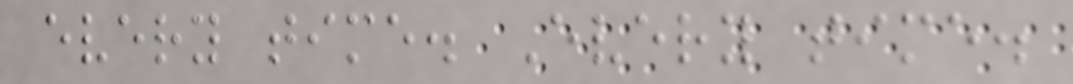every time. Every time.
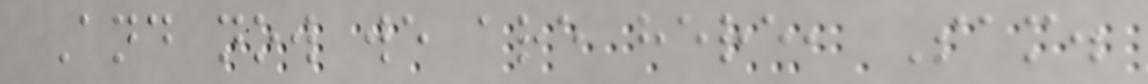And now we are here, Sam.
